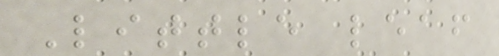Little leaf
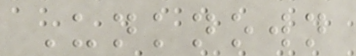Unknown
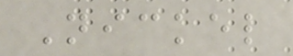Nickel
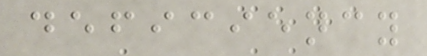deficiency
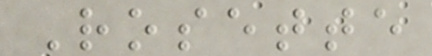Rosette
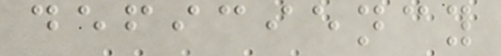deficiency
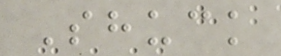Shuck
